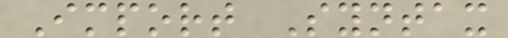Import Syntax
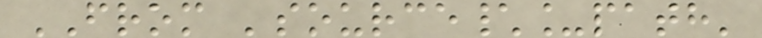FROM 'source\_path'
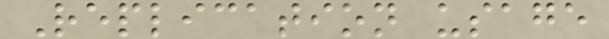Replication usage
